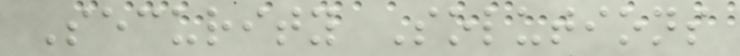Security Solutions
